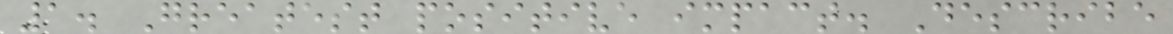1. Greatest positive impact. Describe
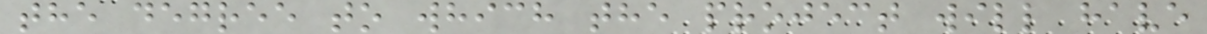the degree to which the project will have
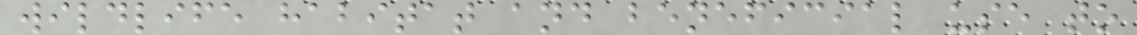wildlife habitat and beneficial use to
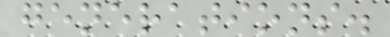generations.
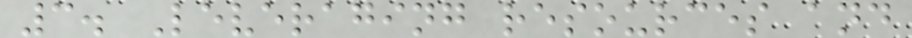3. Leveraging resources and
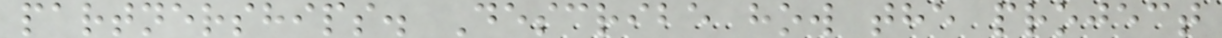partnerships. Describe how the project
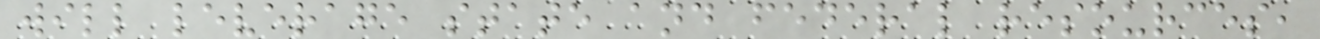will leverage state and federal resources,
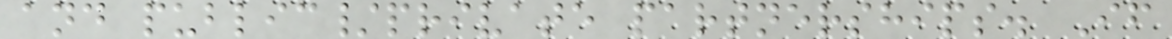and public/private partnerships. If
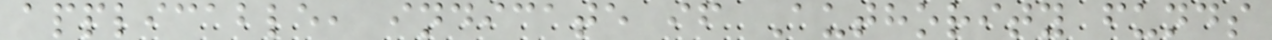applicable, indicate if Authority funds
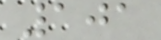101
